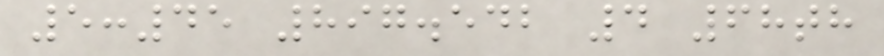5:45 897.542 4 68th
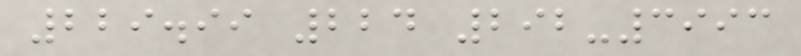229.99 224 292-3993
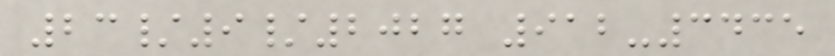23/9/2027 912-3435
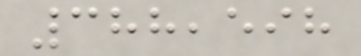388,598
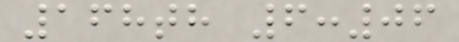168th 6:06
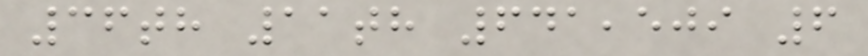36th 11th 641,509 6
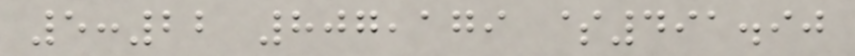5:22 807,179 $491.90
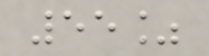55%
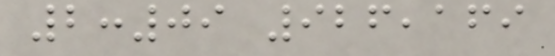2:09 926,169
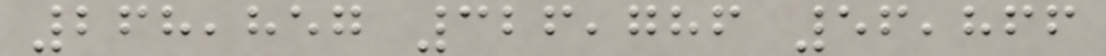268,857 326,786 56,866
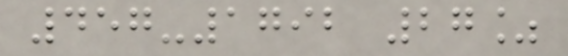457-1792 27%
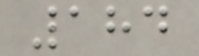184
